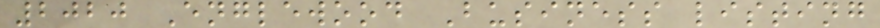2020 Englewood Business listing
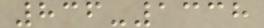836-1338
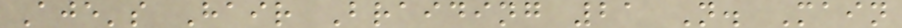Aje's Hair Braiding 21 N. Main
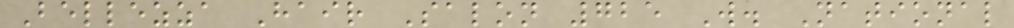Bellezza Hair Salon 725 W. National
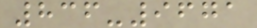836-9671
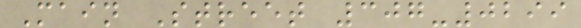Main Street 307-0299
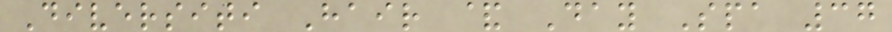Diversiti Hair & Day Spa 37
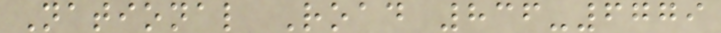National Road 836-6779
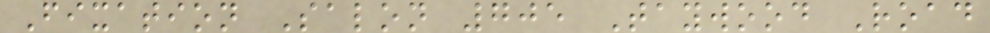Fixation Salon 705 Taywood Road
